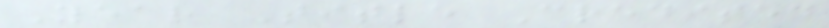Year Title Credited
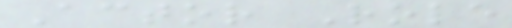Actor Role
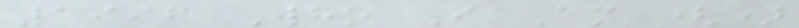1996 Who I Am ()
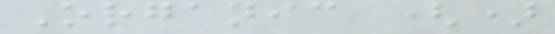Organic ()
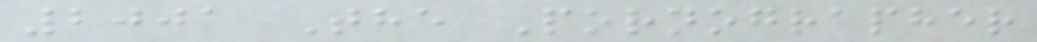2001 The Pornographer
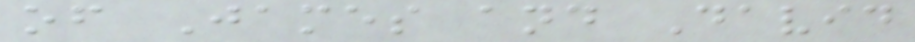of James and David
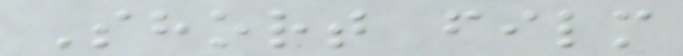Short film
